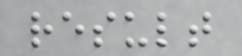result
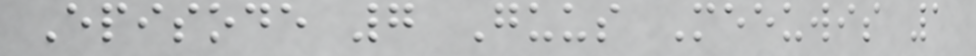Episode 7 Guus Meeuwis 1
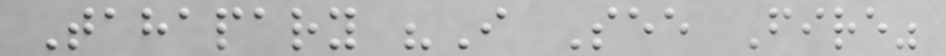Tahapary "I See Fire"
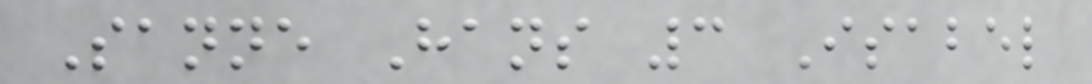Sanne Hans 3 Isabel
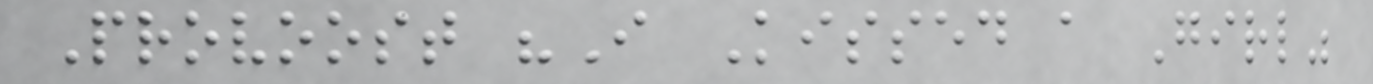Provoost "I Kissed a Girl"
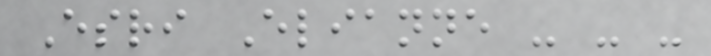Esri Elianne - - -
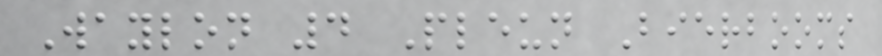Waylon 4 Pleun Bierbooms
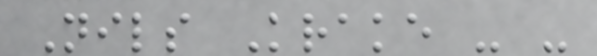Nils Krake - -
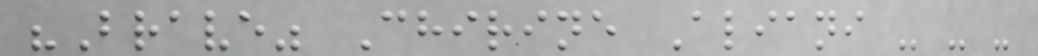"Brave" Chirine Aliani - - -
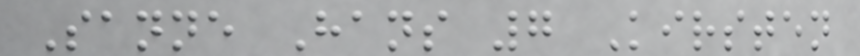Sanne Hans 7 Kirsten
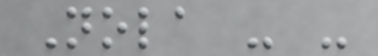Nola - -
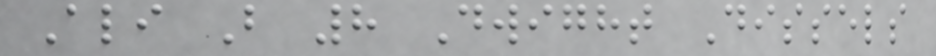Ali B 8 Dwight Dissels
